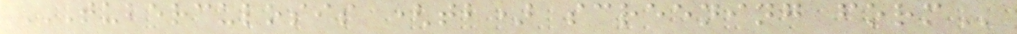TUBERCULOSIS (TB) SCREENING FORM
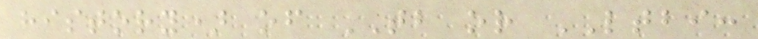history) of TB or LTBI:
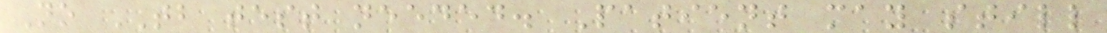No TB test needed. Patient may still
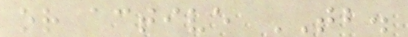or active TB.
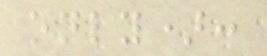only):
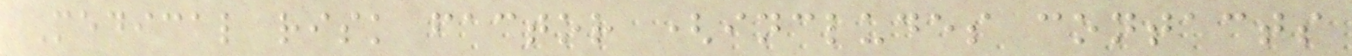Medical risk factor (includes contacts
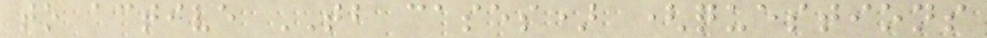to active TB cases) (questions
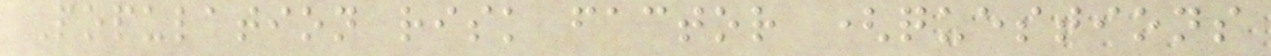Population risk factor (questions
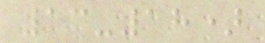13-18)
